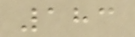183
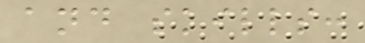and skills:
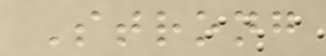Strong
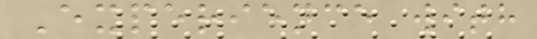Experience with
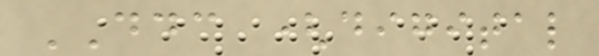DDC (digital
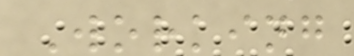Working
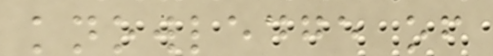knowledge of
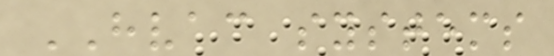HVAC systems
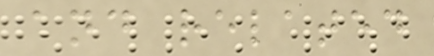and related
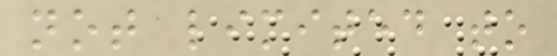not limited to
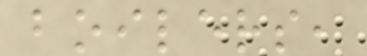boilers,
